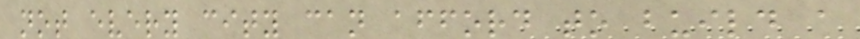not every city can afford to build a
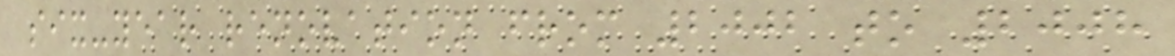six-year renovation from 2002 to 2008
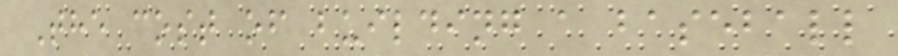The cost of building a baseball
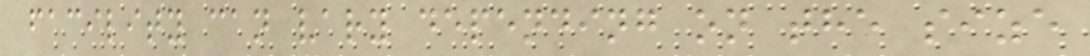facility can vary depending on the size
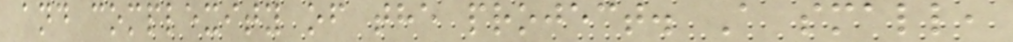and complexity of the project. A small,
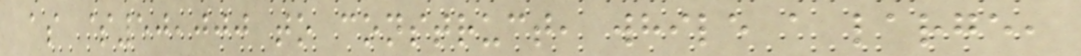as $50,000 to construct, while a large,
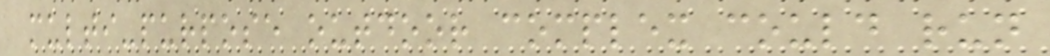multi-purpose outdoor complex could run
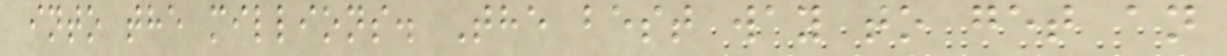into the millions. The best way to get an
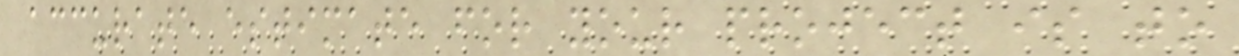accurate estimate for your project is to
